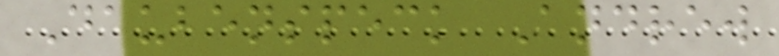Daubenspeck Andrew
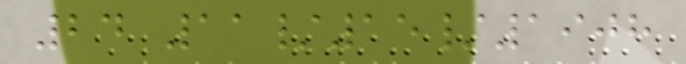24 11/15/1908
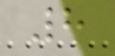8
